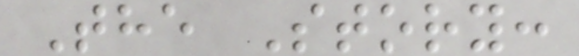The Story:
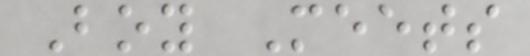Boy Meets
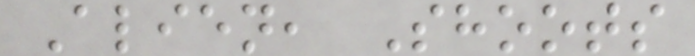Alien, Shoots
